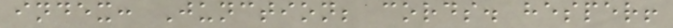index: Junction; cords. hesper!
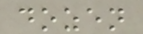dozen
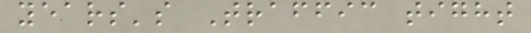years's Traffic tight
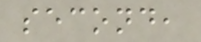second,
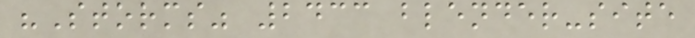"Storms" 2433 blender-site
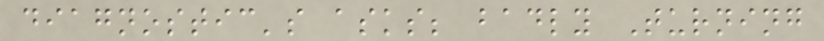diagnostic's asks; badly Turning
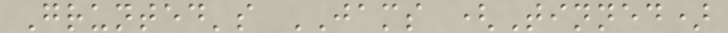Grunted's JAMS (Tinned)
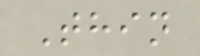Thin
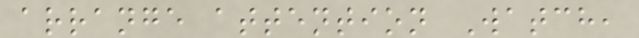arrange attention Watch,
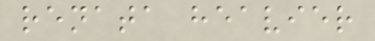renata heavier
